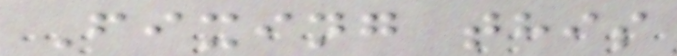Fixing this
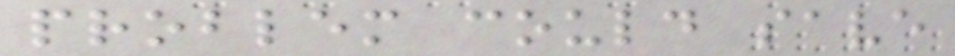problem could save
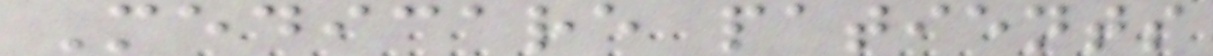Medicare patients
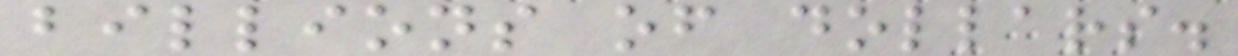billions of dollars.
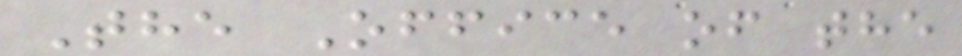The Office of the
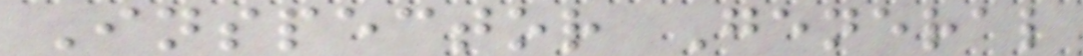Inspector General
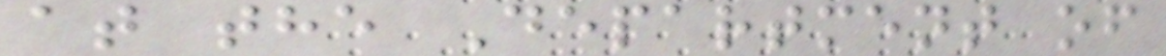at the Department of
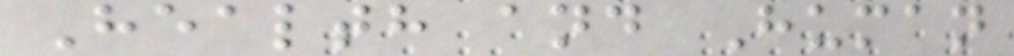Health and Human
